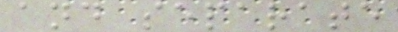and separate
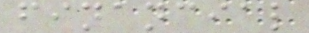financial
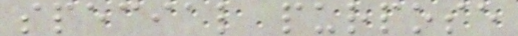special purpose
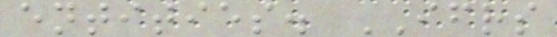entities. IFRS
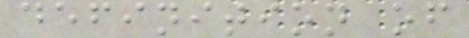definition of
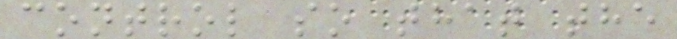control so that the
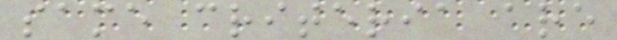same criteria are
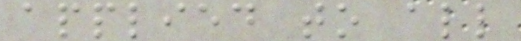applied to all
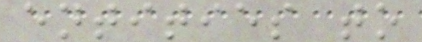entities to
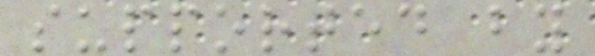supported by
